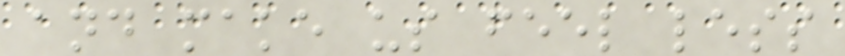and make us feel less
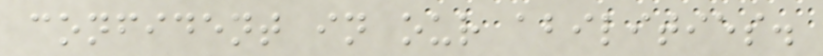confident in our abilities.
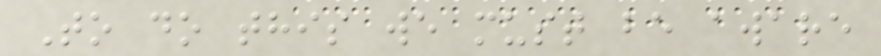To do this we must be aware
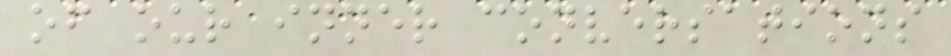of our inner conversations
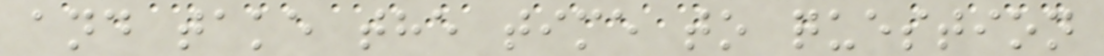and take the time to question
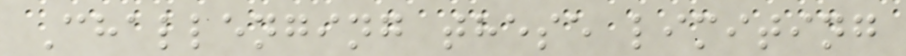Challenging these limiting
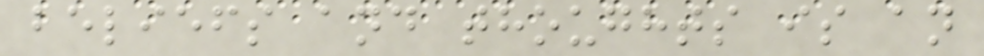beliefs and thoughts is an
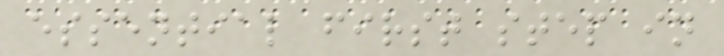essential first step in
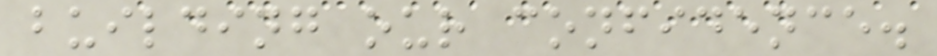building our confidence.
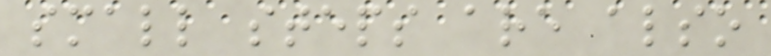small steps are also
